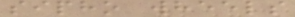sipho wheels
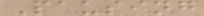Pausing
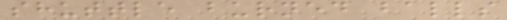shuttle burned balls
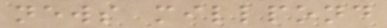news millpond
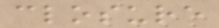closure
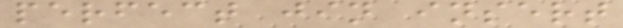perfect jin insert
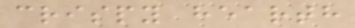crispy hearth
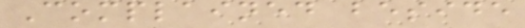Complained beside
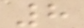8
